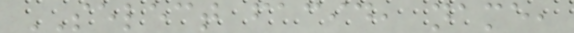SELECT facid, name,
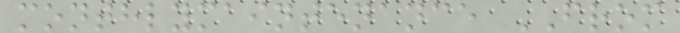monthlymaintenance FROM
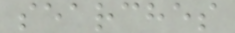searches
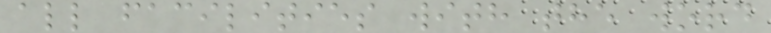all facilities with the word
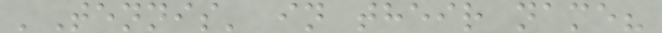'Tennis' in their name?
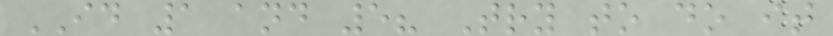ID 1 and 5? Try to do it
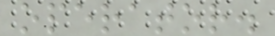operator.
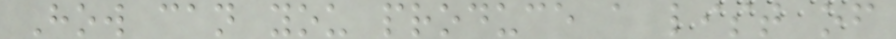How can you produce a list of
